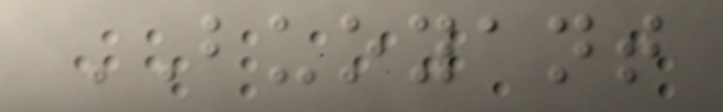BUOYANT
